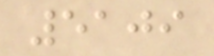5109
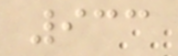933
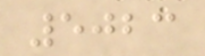5023
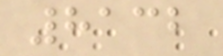8132
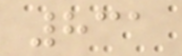831
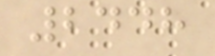2448
